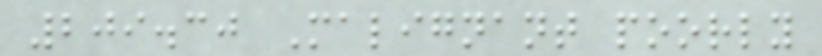209.30 Malignant poorly
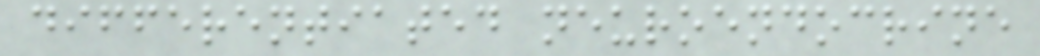differentiated neuroendocrine
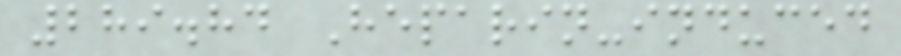289.84 Heparin-induced
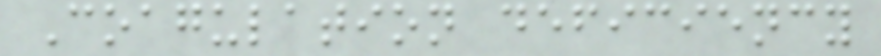Coagulation deficiency
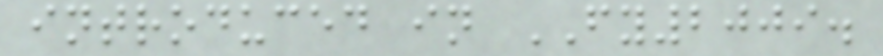introduced in FY2009.
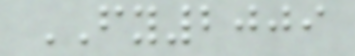FY2009
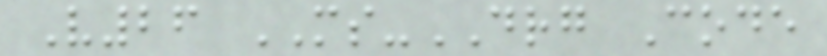V26 MS-DRG Code
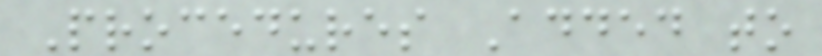Procedures Added to
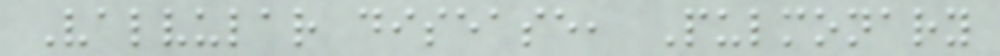Valvular disease, Pulmonary
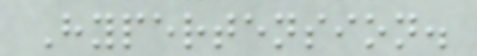Hypertension.
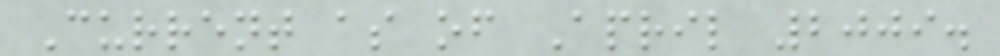Current as of April 2009.
